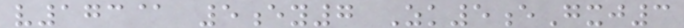v173@ 5ey7 Zk5eGxj3
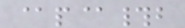@p@#b
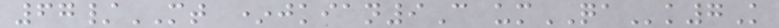67/MT *jkian9C umQAk7K
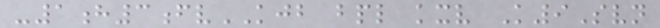-1h3fvKJB bpl kxv K9Svn
